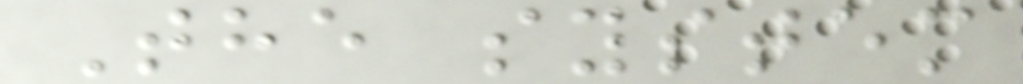The system
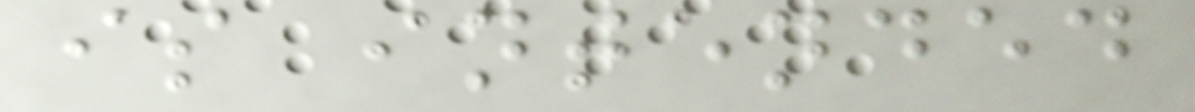is intended
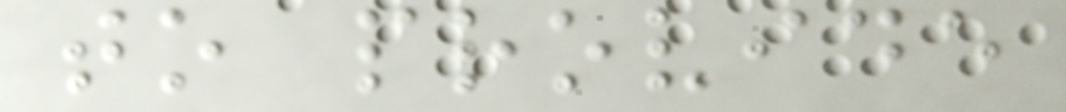to provide
